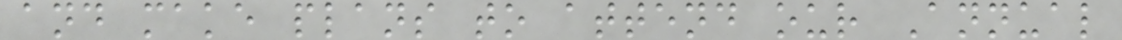and make plans to attend our Annual
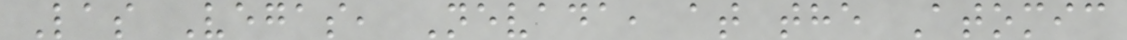Las Vegas, Nevada, at the Atomic
